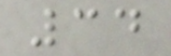34
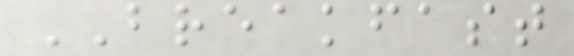BREAKFAST
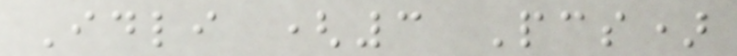Idli (3 Pcs)
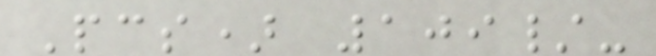Pcs) 109/-
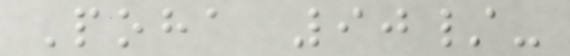Poha 90/-
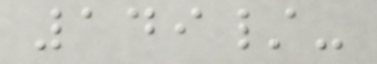149/-
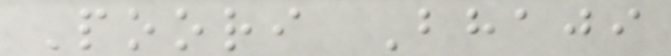Poori Bhaji
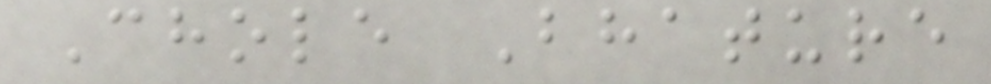Chole Bhature
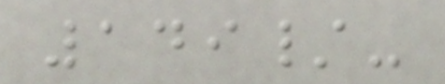149/-
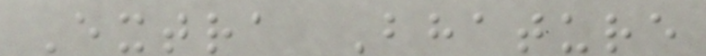Extra Bhature
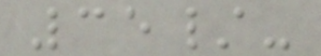35/-
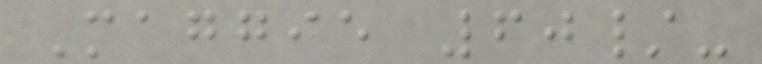Maggie 60/-
